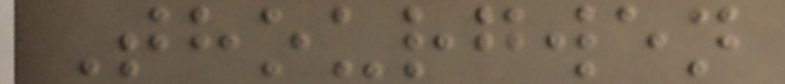Thourgwen
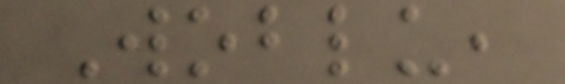Woblu,
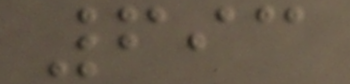693
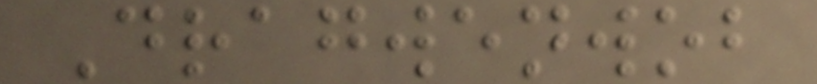Dragwenwob
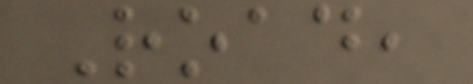Road,
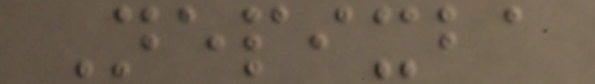Nepixba
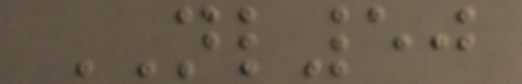NL50
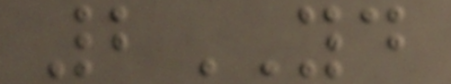2YD
